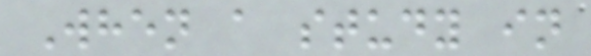When a study in
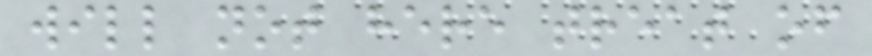will not here treat of
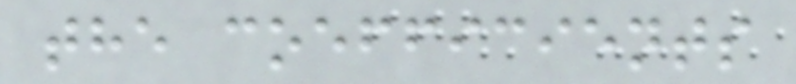the coefficients
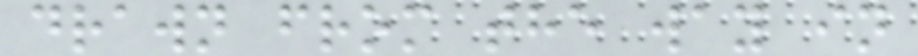drawn from the way in
